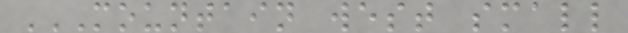MOUNTAIN WEST SMALL
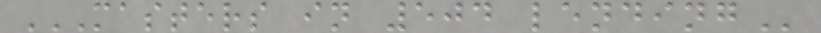MASTERS IN 504 LENDING
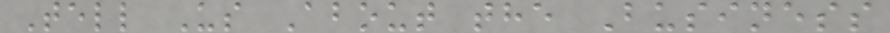Tell Us About the Business
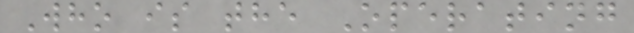Who is the Operating
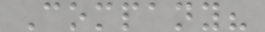Company?
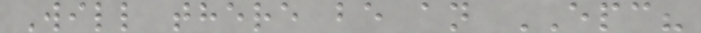Will there be an EPC?
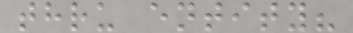thru entity?
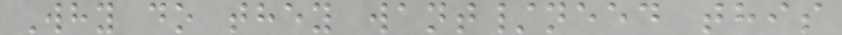Why do they want/need this
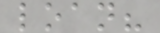loan?
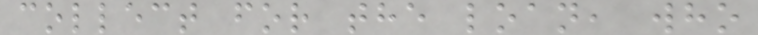collect for the loan, who
